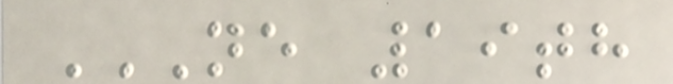NE 19TH
